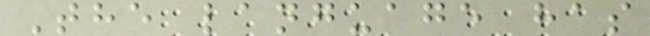The language has
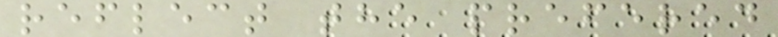reflect the prefered
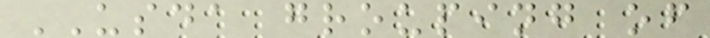USDA grouping of
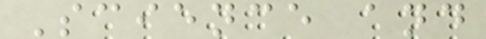Science and
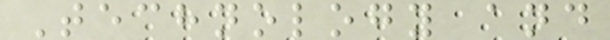Technology and
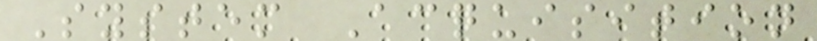System Acquisition
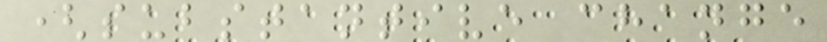(substantive change
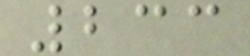233
